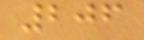206
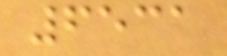6531
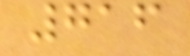716
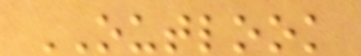OUTLOOK
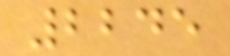2245
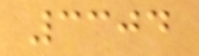3304
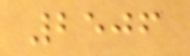2506
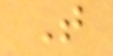T
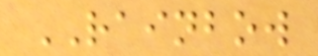RAINBOW
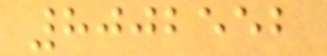8002552
